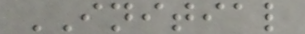INITIAL
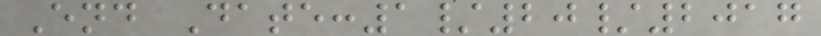End Date:1/20/2017
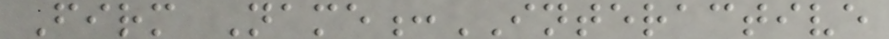Firm Name:INTERACTIVE
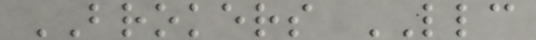BROKERS LLC
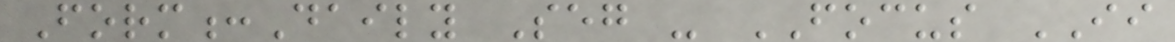Form:Daily Seg - FOCUS II
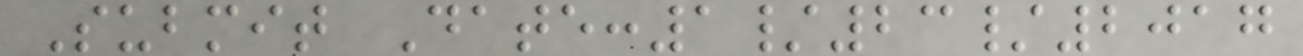Submit Date:1/23/2017
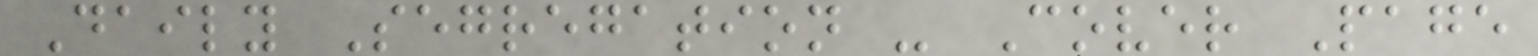Daily Segregation - Cover Page
